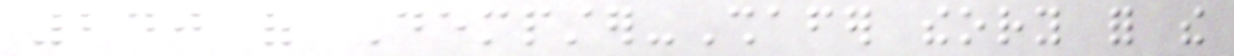240 of Dempster-Shafer theory for the
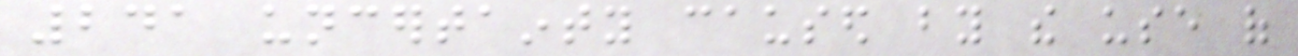241 uncertainty caused by the use of
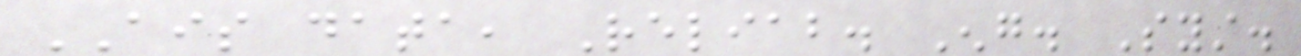AIS data, Reliab. Eng. Syst.
